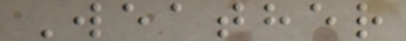Weather
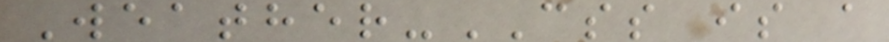Weather-CSS is a
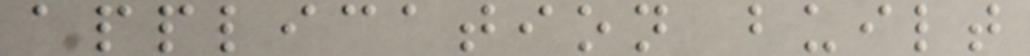application built
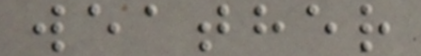weather
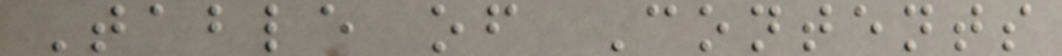Table of Contents
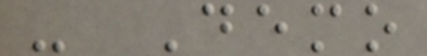- Demo
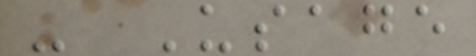- Usage
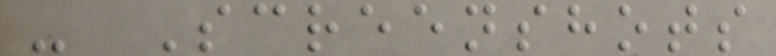- Screenshots
